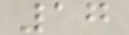17
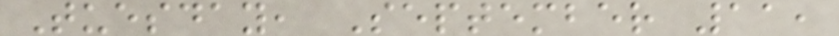Tuesday, September 11,
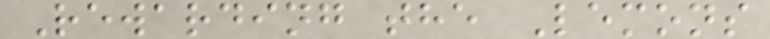Rewarding the Lemons
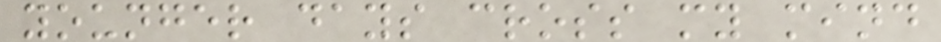younger days cross my mind
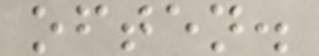often.
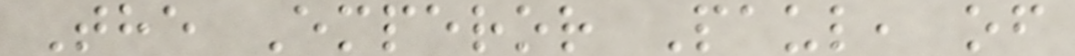The Emperor Paul, of
